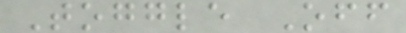Toggle Off
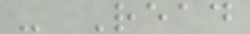- Read
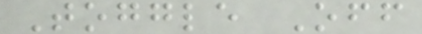Toggle Off
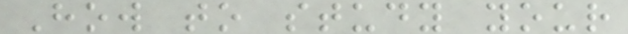How to study your
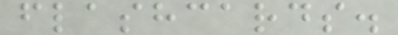flashcards.
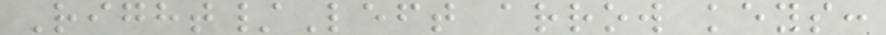Right/Left arrow keys:
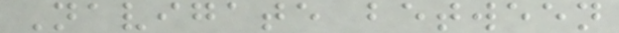Navigate between
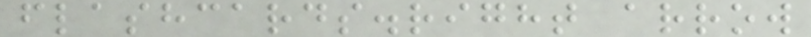flashcards.right arrow
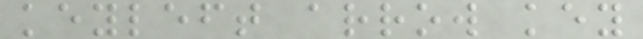keyleft arrow key
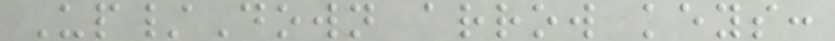Up/Down arrow keys:
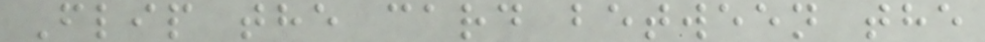Flip the card between the
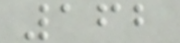162
